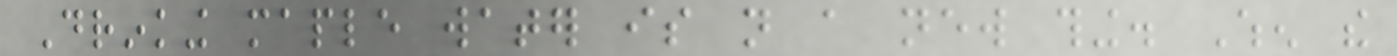Drinking maple water is not a new thing. When the
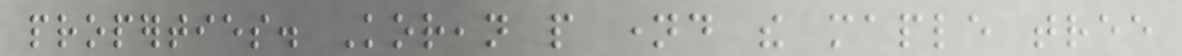properties. Korean people named the maple tree
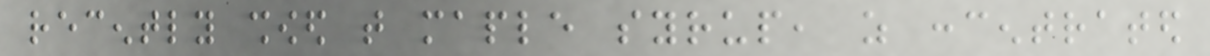recently showed that maple syrup, as concentrated
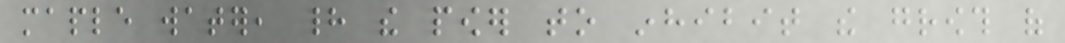maple water, had the power to inhibit the growth of
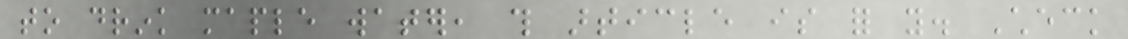to drink maple water, this article is for you. Check
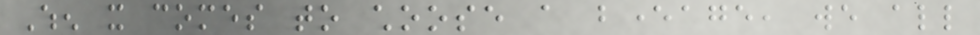When it comes to choose a beverage, we all
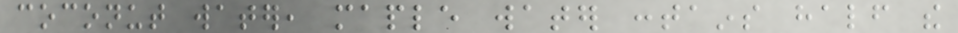coconut water, maple water contains half the
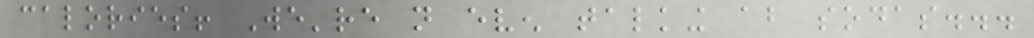calories! We're not even talking about sodas...
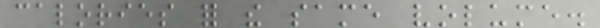calories for the same volume.
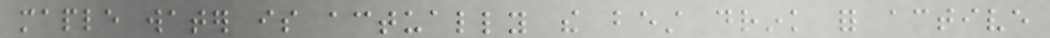maple water is actually the best drink for active
